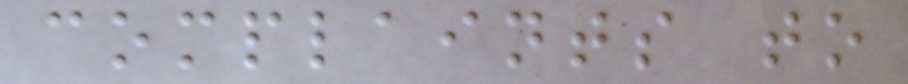complaints to
